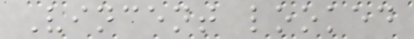Vincent looked
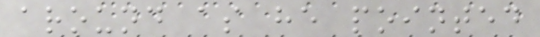around as he pointed
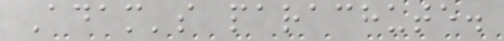Adam's parachute.
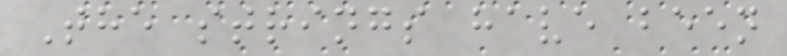The strings have been
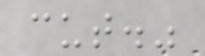cut."
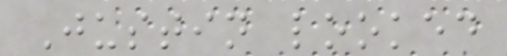Justin looked
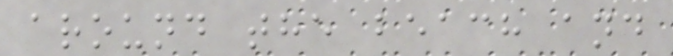around the beach and
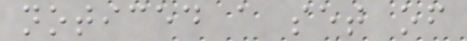noticed a set of
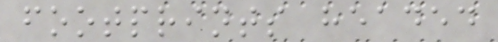footprints headed
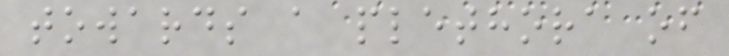towards a plethora of
